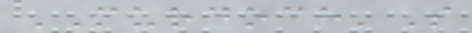MURDOCH'S
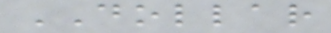DOLLAR
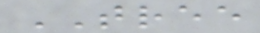TREE
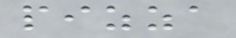pizza
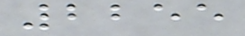2255
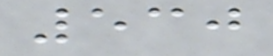530
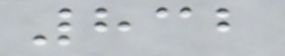832
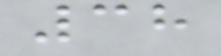38
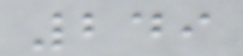249
